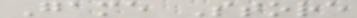Game Store
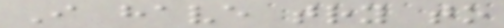I have try to
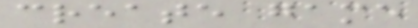create game
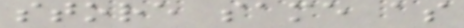store same as
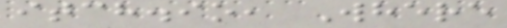itch.io, Where
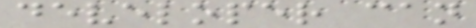developer can
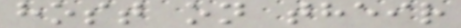host on their
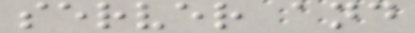server and
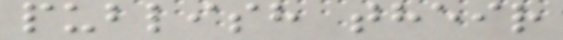publish their
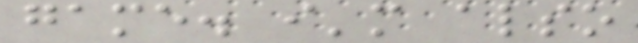game. i'm also
